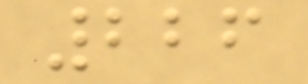226
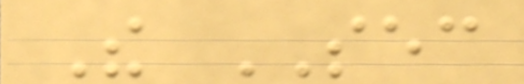The SEC
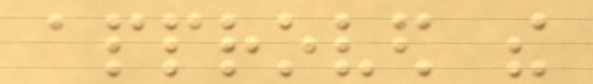approved the
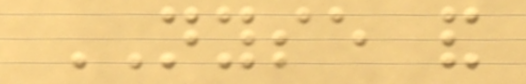NYSE and
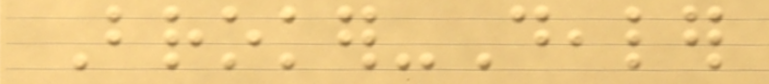Broker-Dealer
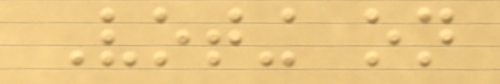Voting on
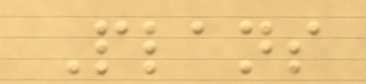Plans
